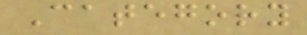Category
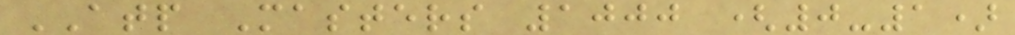ATP Masters 1000 (0-1)
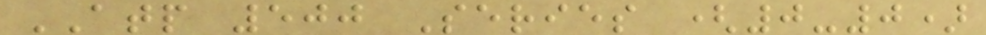ATP 500 Series (0-0)
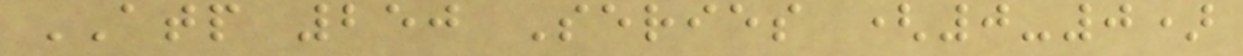ATP 250 Series (0-0)
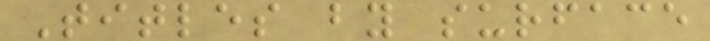Titles by surface
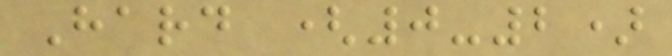Hard (0-2)
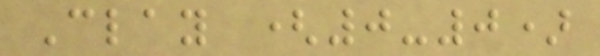Clay (0-0)
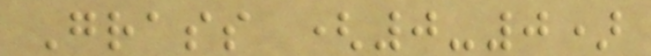Grass (0-0)
